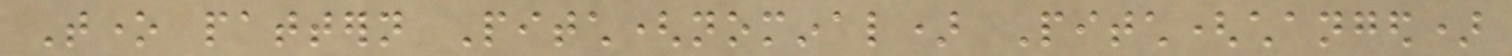Tone pattern Pitch(nominal) Pitch(changed)
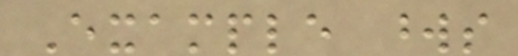Example words
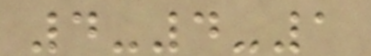4-4-1
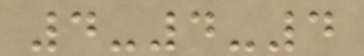4-4-4
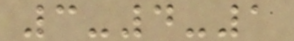3-4-1
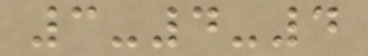3-4-4
